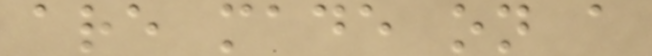are made on a
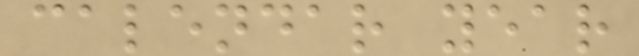calendar year
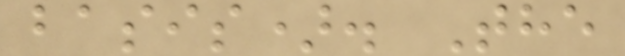basis). The
